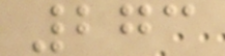273
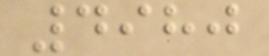4980
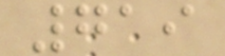719
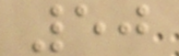50
